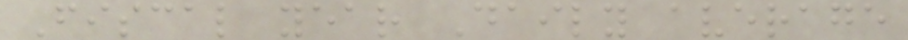Fiscal year Daily average
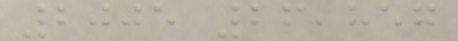2005 26,857
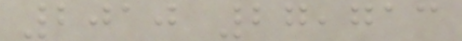2010 27,713
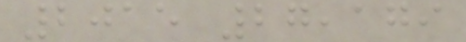2015 27,179
